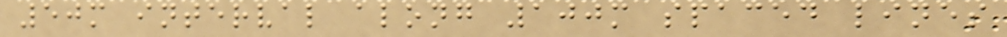50m interval along 100m spaced lines
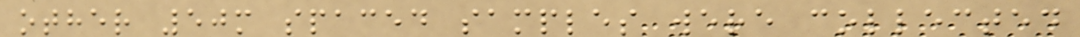other 50m spaced samples were collected
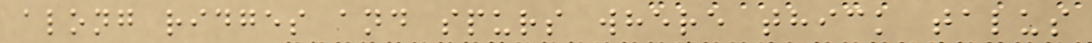along ridges and spurs where thick talus
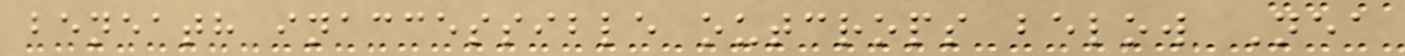beneath inaccessible outcrops below Nea
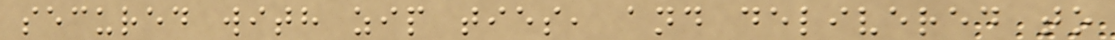secured with zip ties, and delivered to
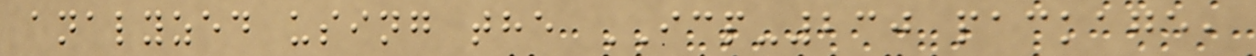analyzed using the ICP-230 package,
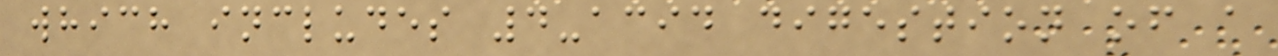which includes 4-acid digestion of a
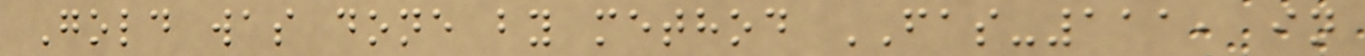Gold was done by method FAS-111, in
